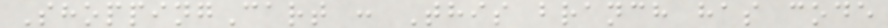ShoppingCart : This branch has code
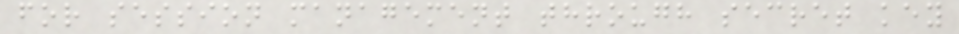for session management through secret key
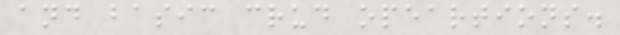and basic crud opeartions.
